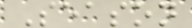Season
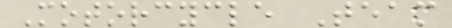Motorcycle Team
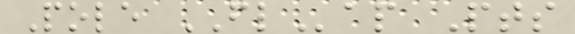Pole FLap Pts
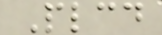Plcd
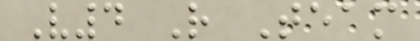V4 R Team
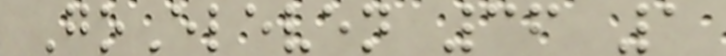GoEleven 36 1
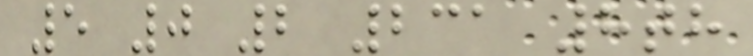5 0 2 231 8th
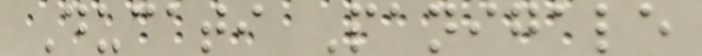Ducati Panigale
